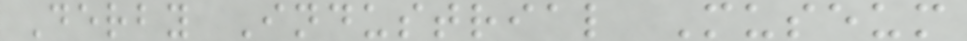Derby Industrial Museum
